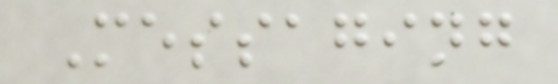Messaging
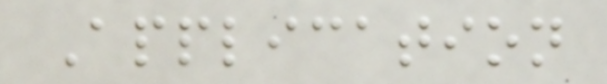Application
